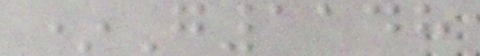*G1148
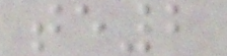te2
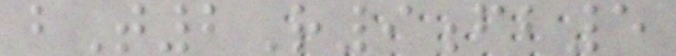bT2R9fb5
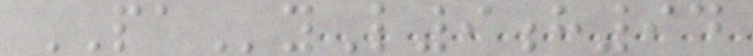PAyL9h94
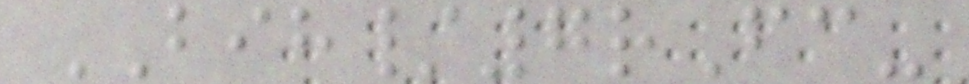BIH/7rFc-
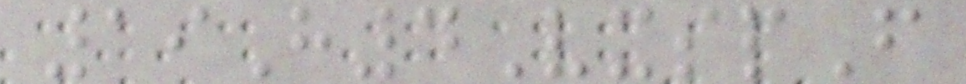19H4VxspF
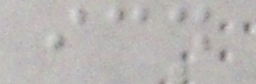icn
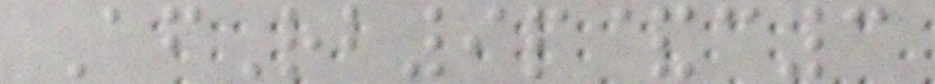AfRb9p&c3
